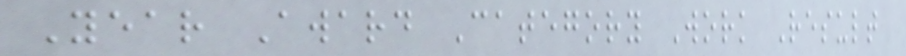Year Award Category Work Result
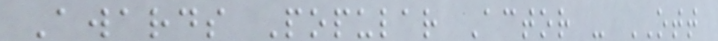Awards Popular Actor - OTT
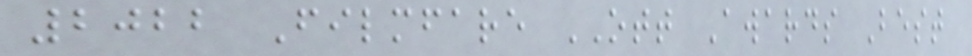2022 Filmfare OTT Awards Best
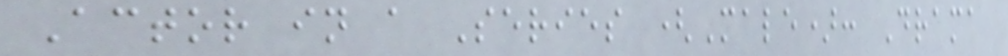Actor in a Series (Male): Drama
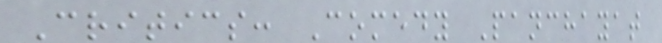Critics: Comedy Panchayat
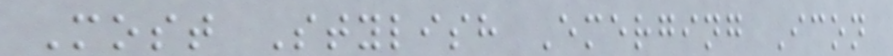Most Stylish Emerging Icon
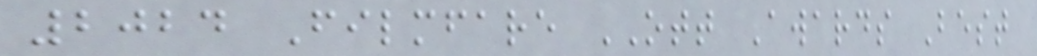2024 Filmfare OTT Awards Best
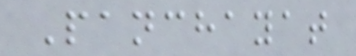Panchayat
